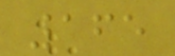165
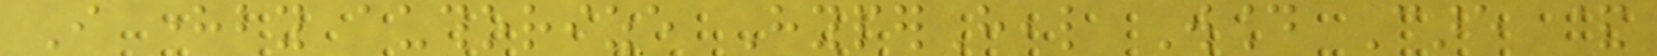I hereby authorize HyperHeal Wound Care &
